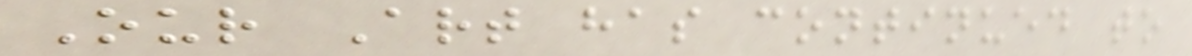Our Art has continued to
